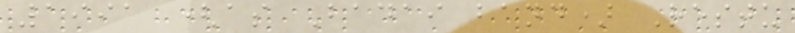1991 (as Badai band) Restu
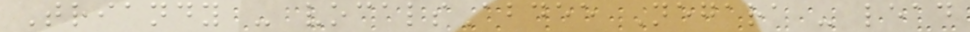Triandy - vocalsAbdee Negara - lead
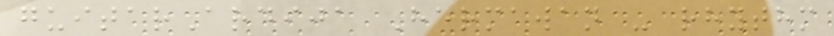guitarArdija Hermawan - rhythm
